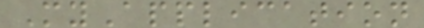MyApplication
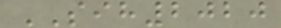SIH2020
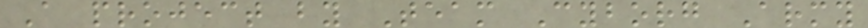A project by Team Cyborg Army
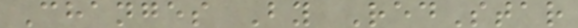Changes By RedStar
